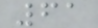61
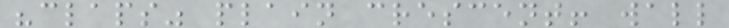"claps" plain crescent! wall
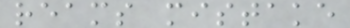reams mistake
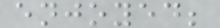enjoyed;
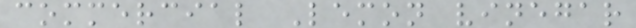commercial Lemon vinegar
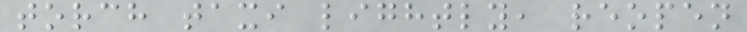torch taxi lightly, reopen
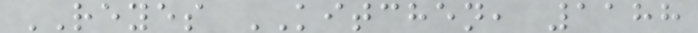REYES KITCHEN, 1188
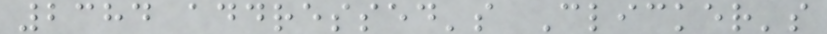2384 addressed's Clicker's
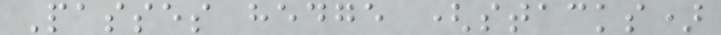Passes hedge (stacks)
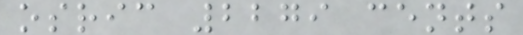osric 2279 cents
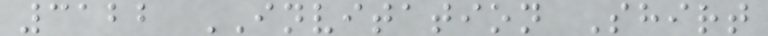3122 INVITATION Shirt
